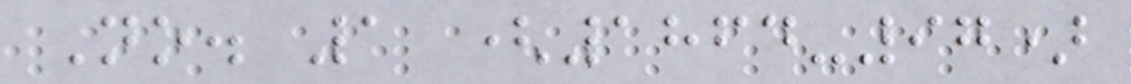No. 1 (1864-97)
